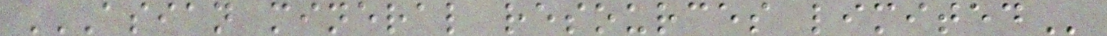ASIAN MINERAL RESOURCES LIMITED
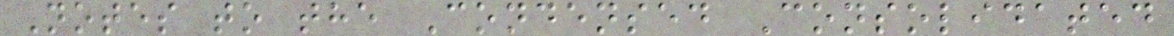Notes to the Condensed Consolidated
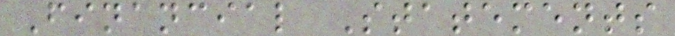Financial Statements
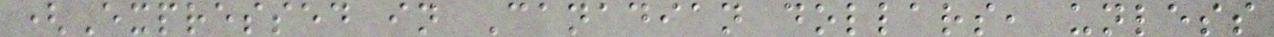(Expressed in Canadian dollars, unless
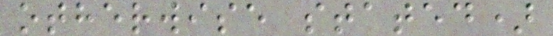otherwise stated)
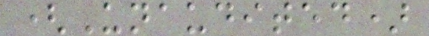(Unaudited)
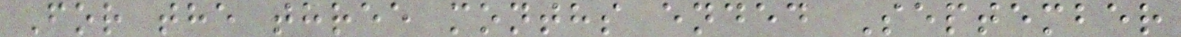For the three months ended September
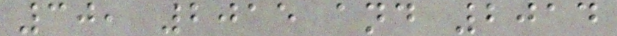30, 2015 and 2014
